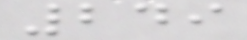249
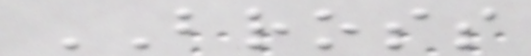BROSS
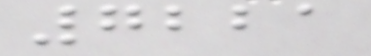7221
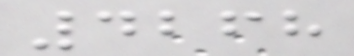4268
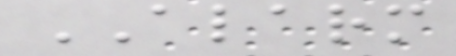ALARM
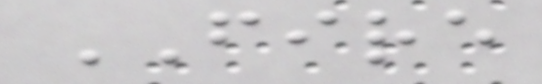FIRE
